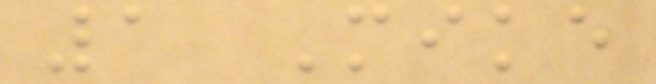1 Mike
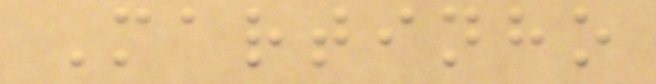Martinho
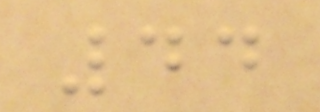44
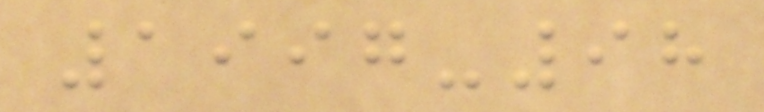1997-98
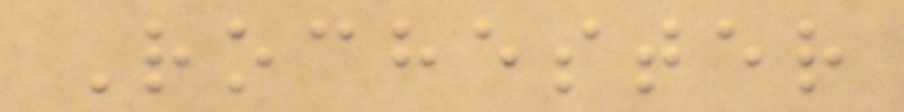Rochester
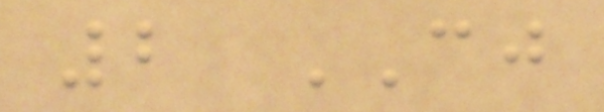2 CJ
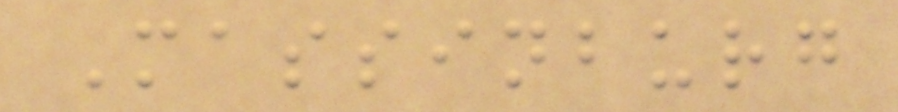Massinburg
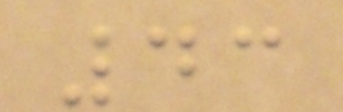43
